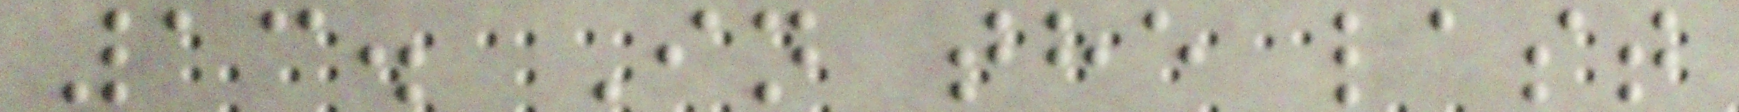13. In the last
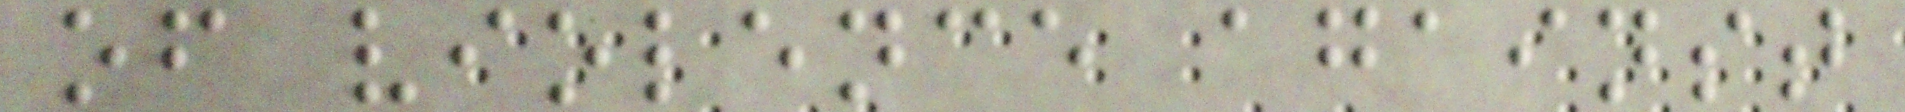of violence against
